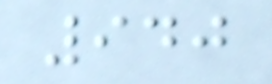940
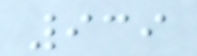939
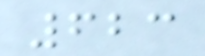623
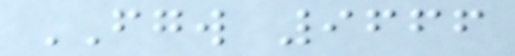FGW 9666
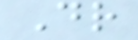Dr
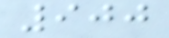900
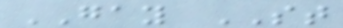GAY ST
